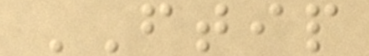FTIP
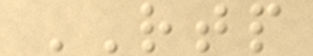RTP
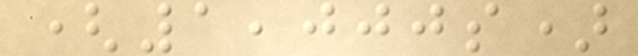(1,000s)
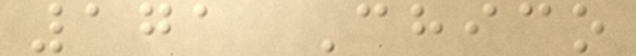171 Chico
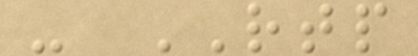- RTP
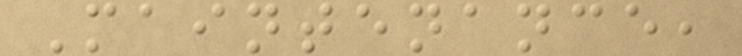Maintenance,
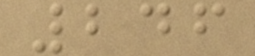246
